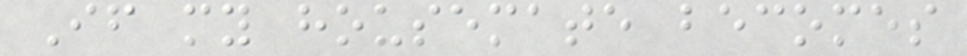If my housemate becomes
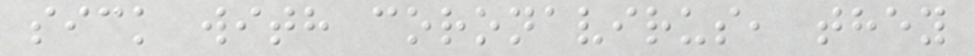sick with coronavirus, they
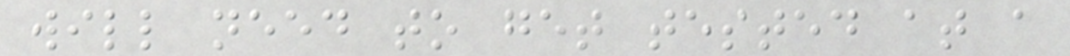will need to get tested at a
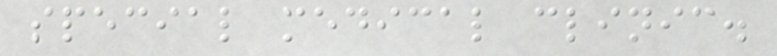special medical clinic.
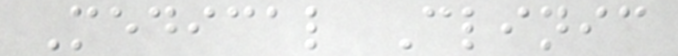Medical Clinic
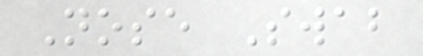Nose Swab
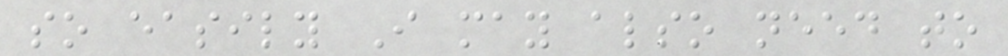so easily I may also need to
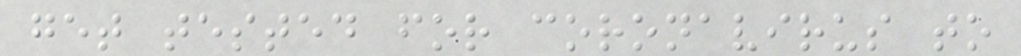get tested for coronavirus to
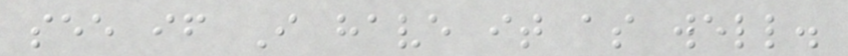see if I have it as well.
